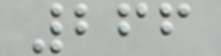266
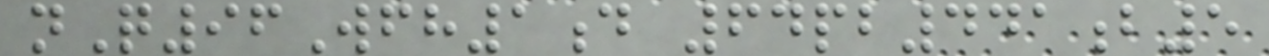nQ96Wfh1d 64pb441b5
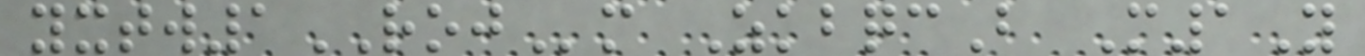yxtw1ROJm ZkbqcB M1Y
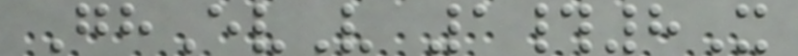GhEvV 1#8X
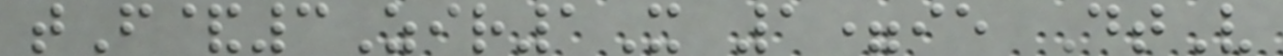tF&3Zir1X 1=ie DtV
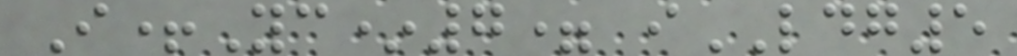I+Yc*7= iLDG5
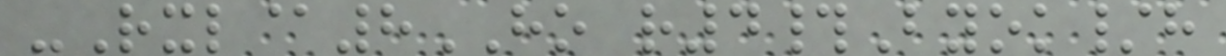-Rxl@8HO r4#Byok/h
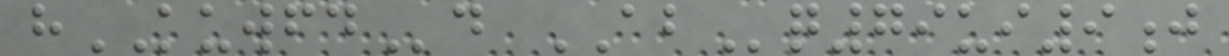hKUWFDd ABq79ui9j
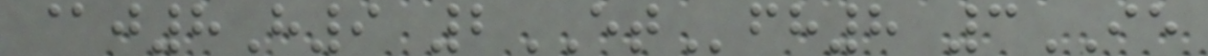@j8H9 2ETfh8 3IE
